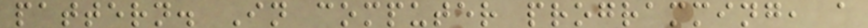pattern. In computer programming, a
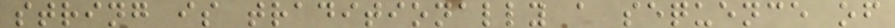string is traditionally a sequence of
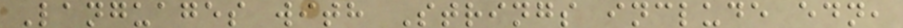Languages with Strings include edn,
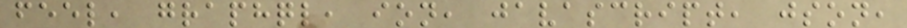feel, graphql, ion, javascript, json,
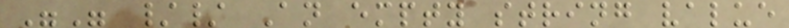"" // An empty string value
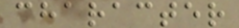character
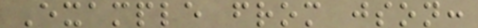Example from json:
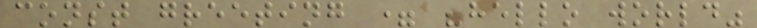const greeting = "hello world"
